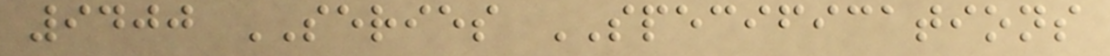9400 SERIES SPECIFICATIONS
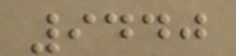9440
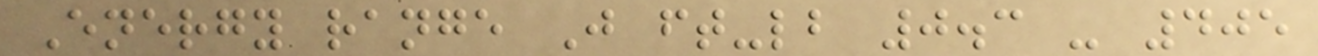Energy range J ft-lb 0.3 - 405
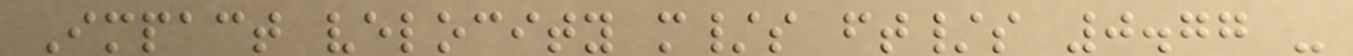Impact velocity m/s ft/s 0.77 -
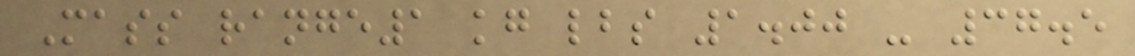Mass range1 kg lbs 1.00 - 37.5
